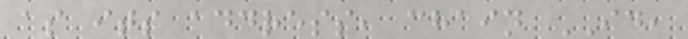as its address, chain ID,
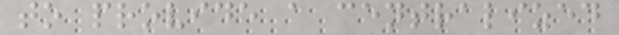to provide a centralized
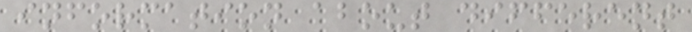information about different
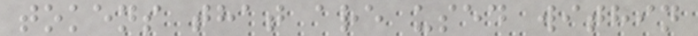tokens that are used within
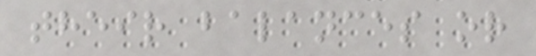their balances or
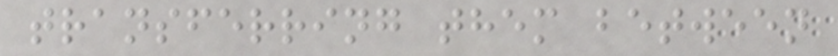transferring them between
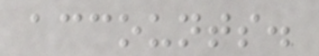accounts.
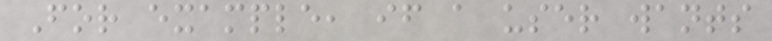For example, if a user wants
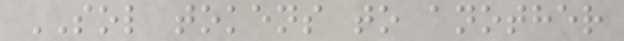SOL tokens to another
